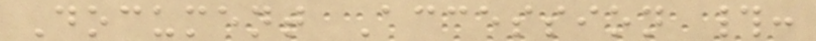Document Accession #:
